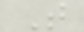T
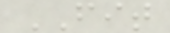FIT
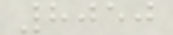8050
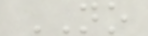NO
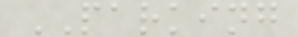PARKING
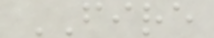FIRE
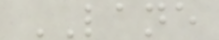LANE
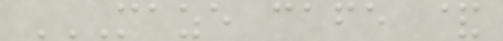MAZE CAFE &
